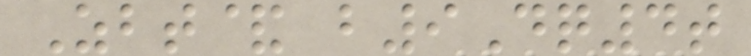Zbt& b9Dq4t
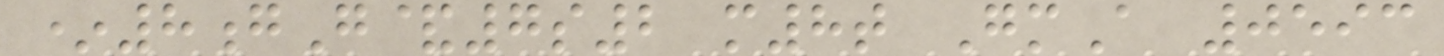*8gG&7s2 m8t GmA 0593
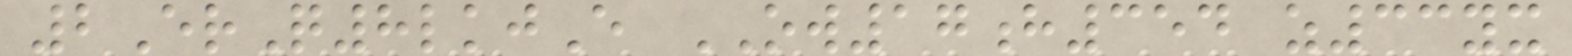2ErQ8lkjE OW17h354 z33yx
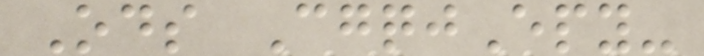Ods CgqjEpy-
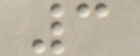3
